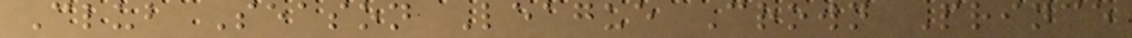Club Season League Crown Prince
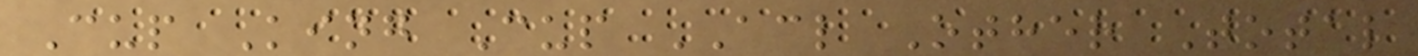Cup King Cup ACL Other Total
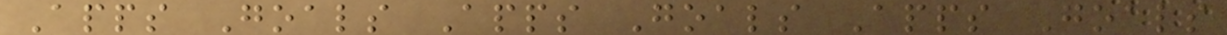Apps Goals Apps Goals Apps Goals
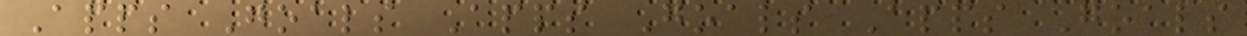Apps Goals Apps Goals Apps Goals
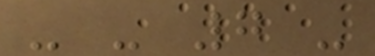- - 7 -
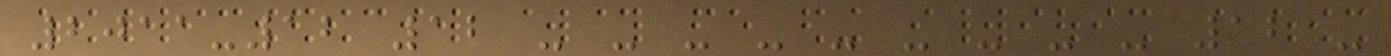2011-12 12 - - - - - - - - - 12 -
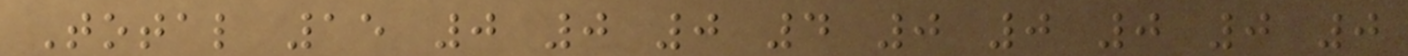Total 15 0 0 0 4 0 0 0 0 0
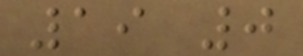19 0
